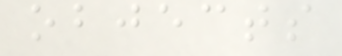objects
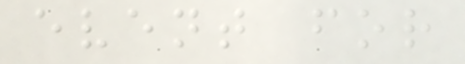event for
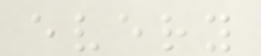every
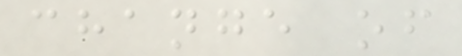change of
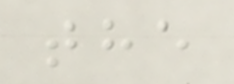the
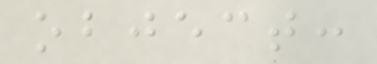object:
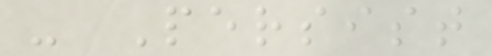- Persist
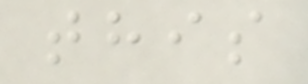this
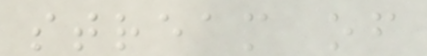stream of
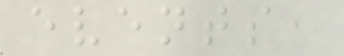events,
